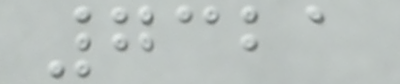7321
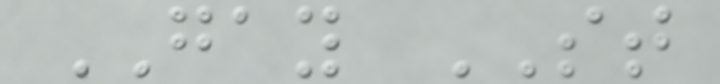GAY ST
